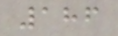186
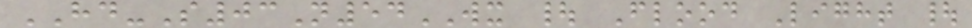HD-S03N54WX | Flood Light |
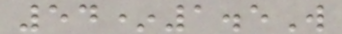54*1.5W
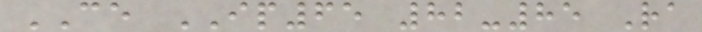CE IP65 82-85 Ra
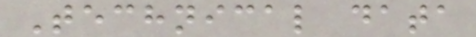Technical data
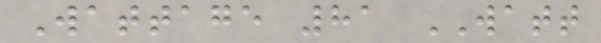Wattage 81 WATT
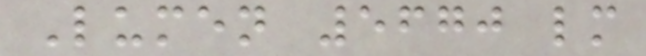Lumen 5670 lm
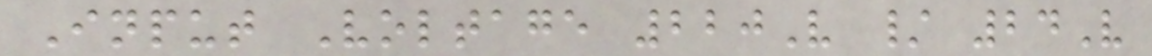Input Voltage 220V / 24V
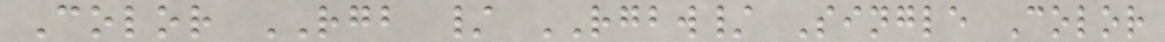Color RGB / RGBW/ Single Color
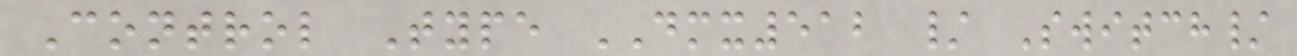Control Type DMX512 / Switch/
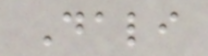Dali
